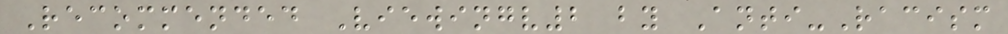Recommended Viewingv2 by Anti-Racism
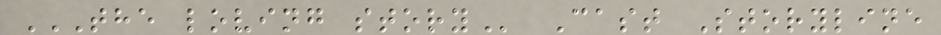THE LOVING STORY Cast Storyline
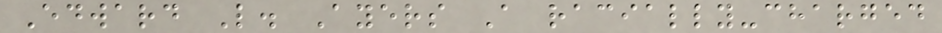Edward L. Ayers A racially-charged
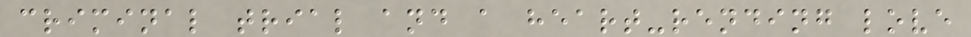criminal trial and a heart-rending love
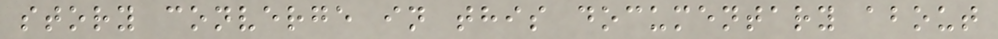story converge in this documentary about
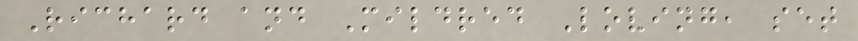Richard and Mildred Loving, set
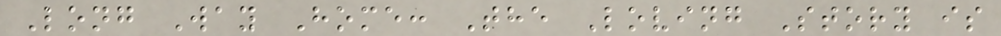Long Way Home: The Loving Story is
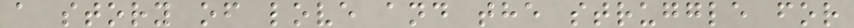a story of love and the struggle for
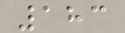183
